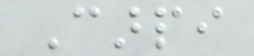Carpi
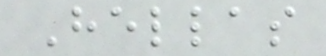Hellas
